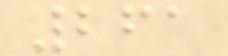261
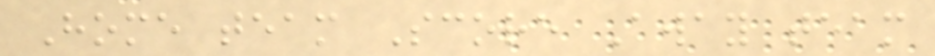Home team Score Away team
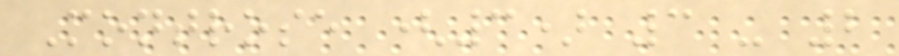Montrose (3) 3 - 2
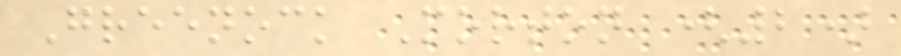Greenock Morton (2)
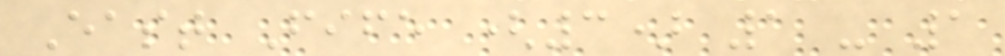East Fife (3) 1 - 1
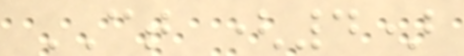CT (4)
